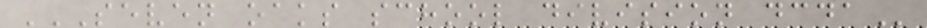SEVEN OAKS SCHOOL DIVISION DCDA
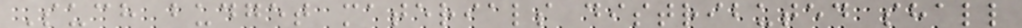Such budget materials distributed shall
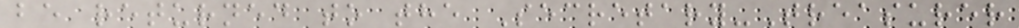be returned to the Secretary-Treasurer
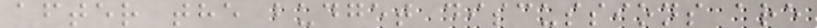after the budget discussions are
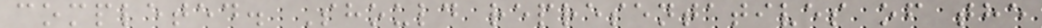completed. Should representatives of the
